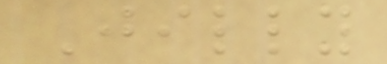Jilly
